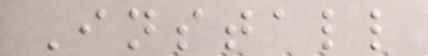Install
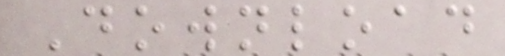Download
